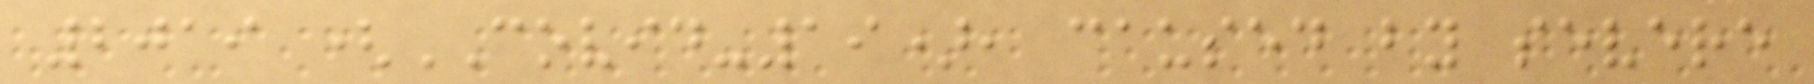2019 (COVID-19), caused by severe
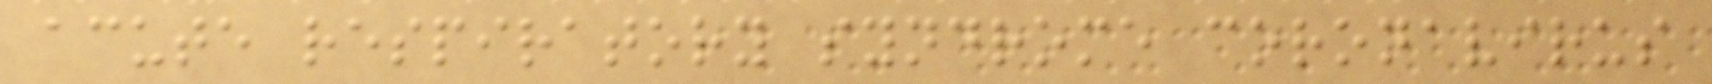acute respiratory syndrome coronavirus
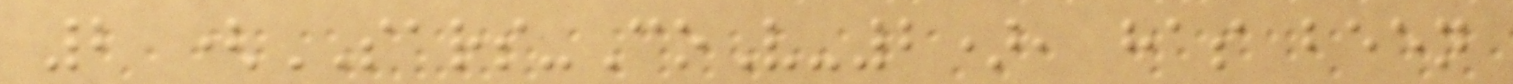2 (SARS-CoV-2), has been
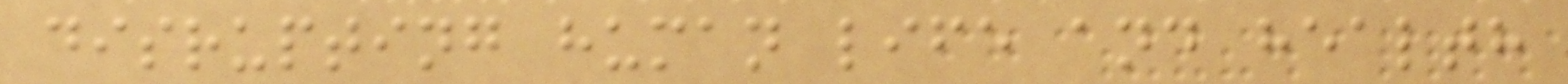disrupting human life and health
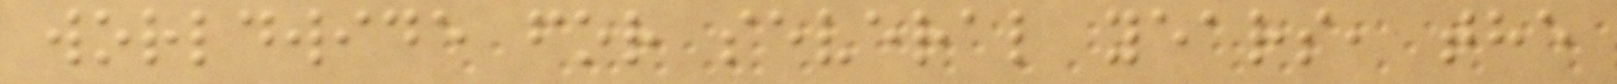worldwide for several years, the
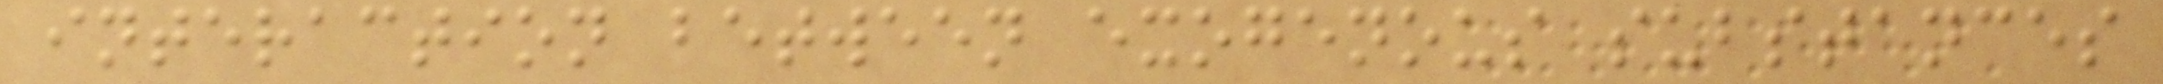interaction between exogenous substances
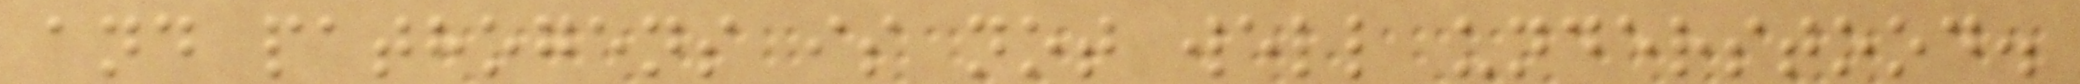and pathogens is not well understood.
